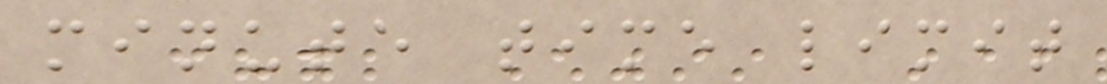minute time limit
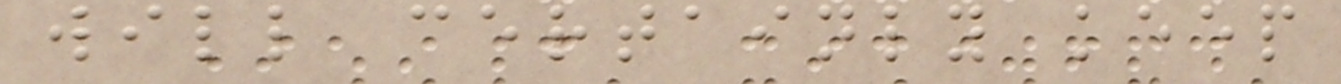will certainly keep
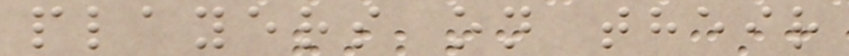players on their
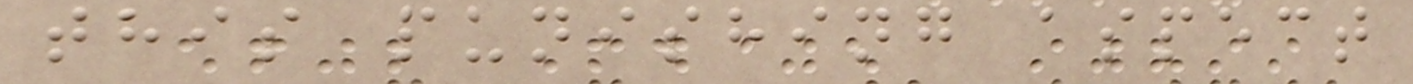this punishing aspect
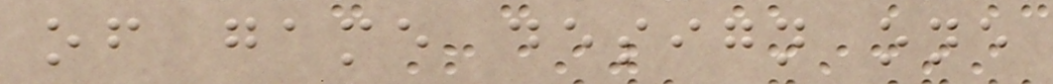of game design one
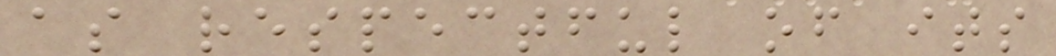as respectful of its
